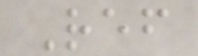Ref
